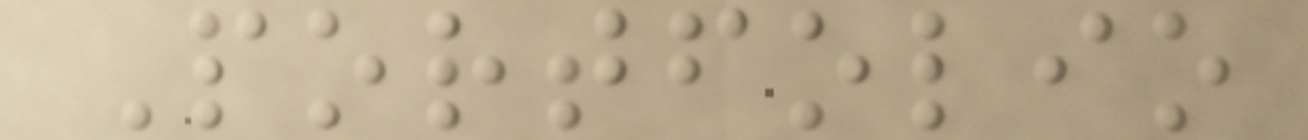Portfolio
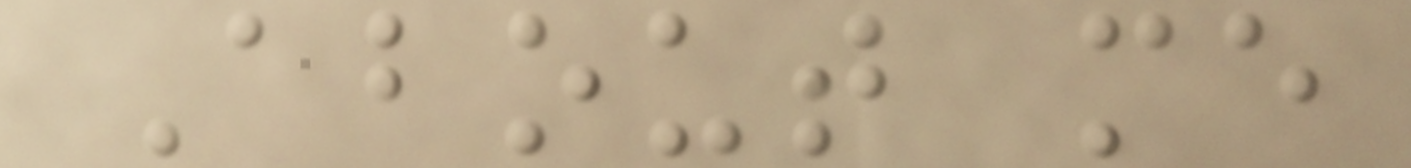About me
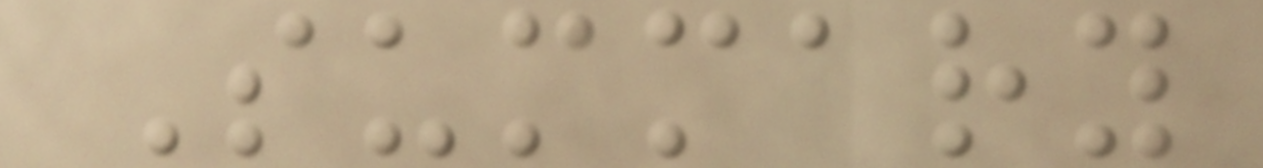Summary
